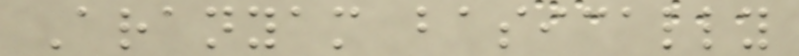Aranyam basically
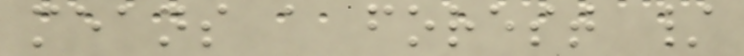means a forest /
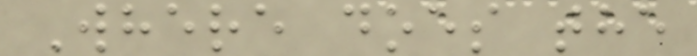Where does the
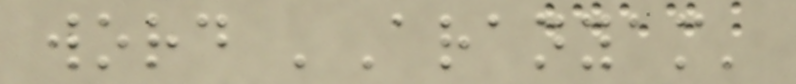word 'Aranyam'
